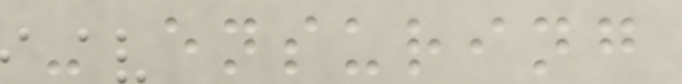- ensuring
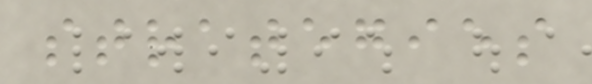strategies
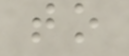to
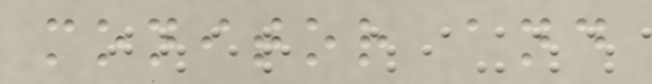monitor and
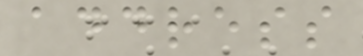address
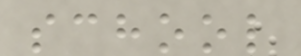school
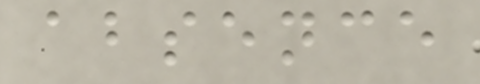absence
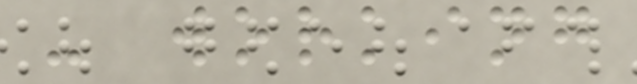- working
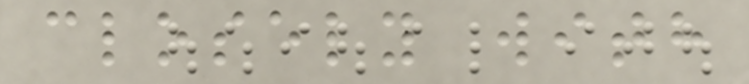closely with
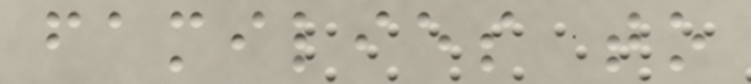families to
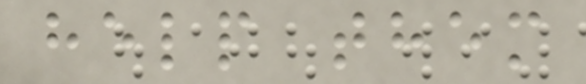help them
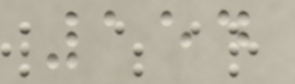154
